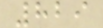829
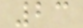23
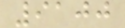9100
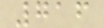716
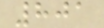801
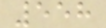558
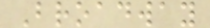Broadway
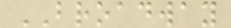BROADWAY
